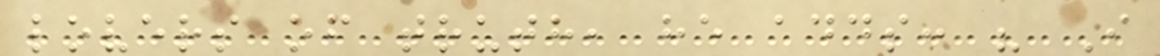lovers of truth, he adds: " I
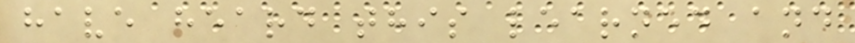have heard this learned and
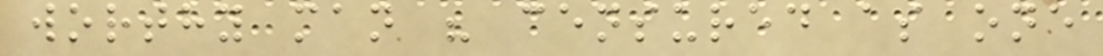worthy man " censured as one
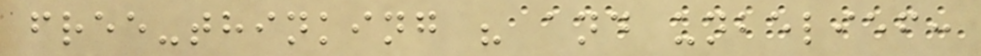free-thinking " and unbelief:
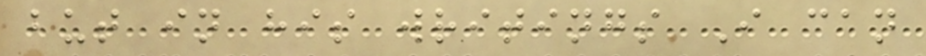but in his writings I can
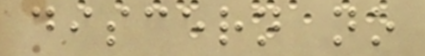discern no
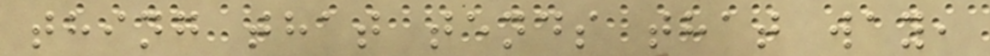thing that tends that way,
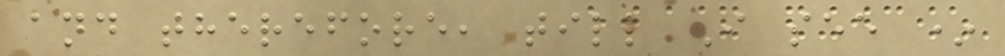and therefore, till I see *
